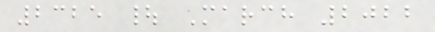2325 | March 2022
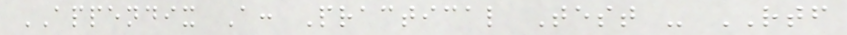APPENDIX A: Practical Test - RTF
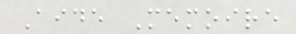Aide Memoire
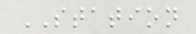STATION
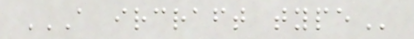A IRCRAFT TYPE
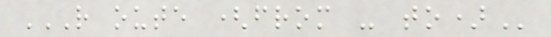R OUTE (FROM - TO)
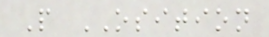P OSITION
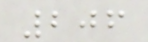206
